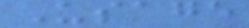Usage
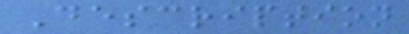Description
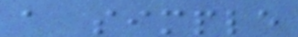a simple
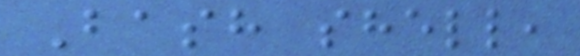Bash shell,
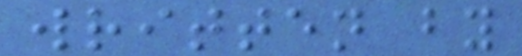written by
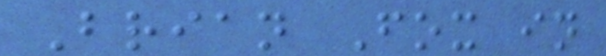Brian Fox in
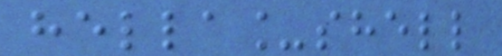hella_shell
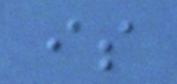is
